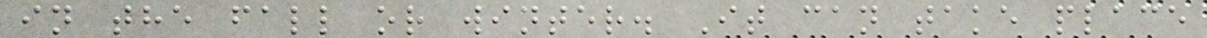in the fall or winter. It can take place
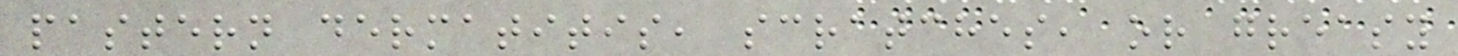pastern dermatitis, scratches, or greasy
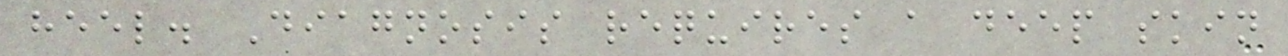heel. Diagnosis requires a deep skin
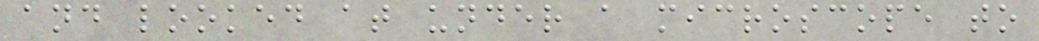and looked at under a microscope to
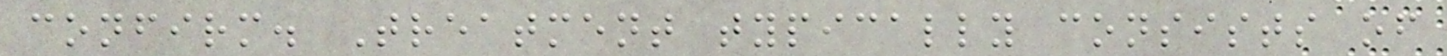confirm. Treatment typically consists of
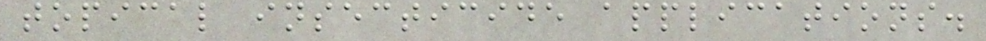topical insecticide applications.
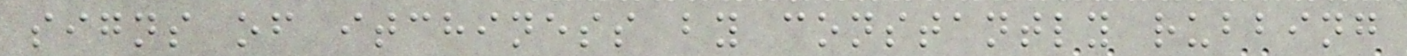signs of itchiness by constantly rubbing
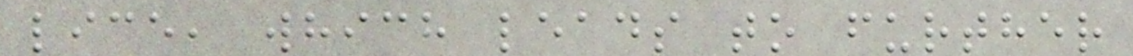lice, which leads to further
